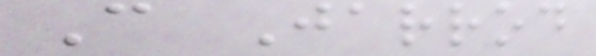C Jarrod
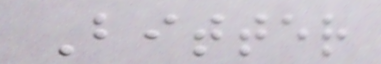Bitter
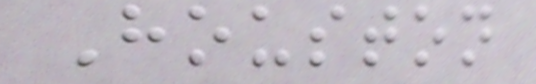Houston
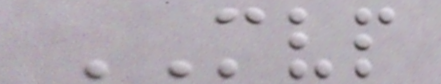MVP
